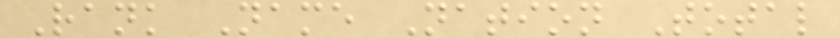Rank Name Nation Total
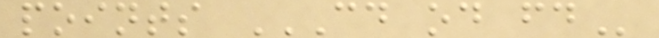points CD OD FD
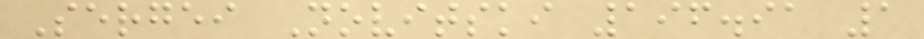Sergei Novitski 196.91 1
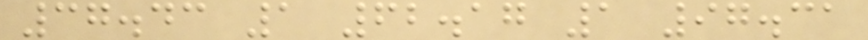37.43 1 62.17 1 97.31
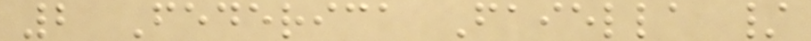2 Federica Faiella /
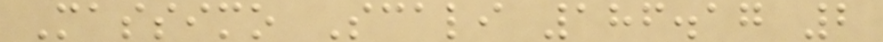Massimo Scali 186.17 2
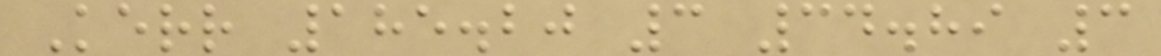Kerr 185.20 3 34.89 3
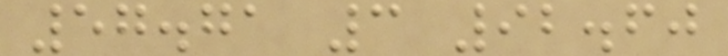57.71 3 92.60
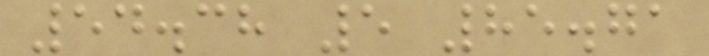54.38 5 85.71
